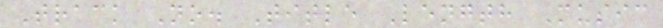Track No. Title Length Music
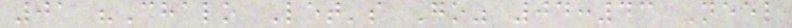01 "Chalo Let's Go" 04:43 Neel
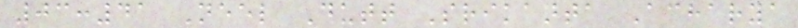03:41 Neel Dutt Srikanta Acharya
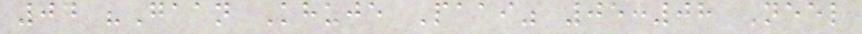04 "Gaan Khuje Paai" 05:08 Neel
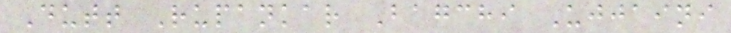Dutt Rupankar Bagchi Ujjaini
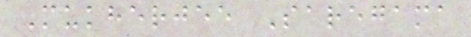Mukherjee Saregama
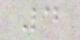4
